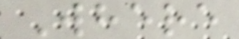Where
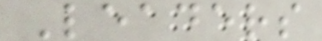Leaders
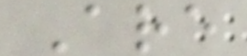Are
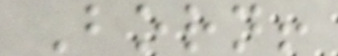Born!
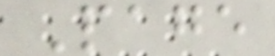Page
